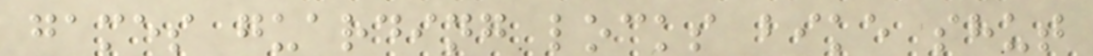games guarding locks bike shut
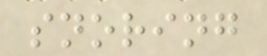snoring
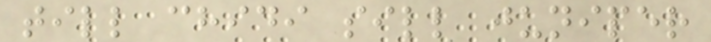till chidi sill juniper
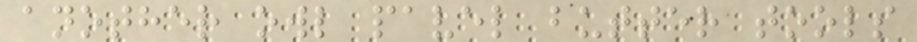another owl pavel butter tools
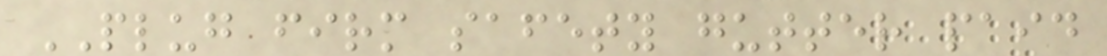PLUG firm safety gutter paid
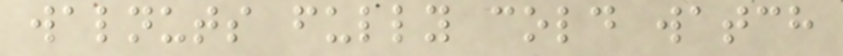walnuts fully cold watch
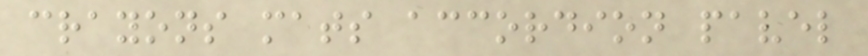crayons mats accordion pavel
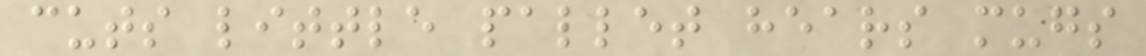cuts little pallet hears mugs
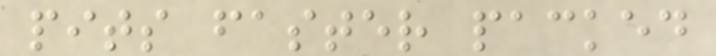pits faster packed
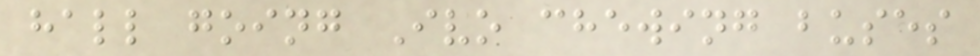hall going Ivo chewing buses
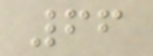66
